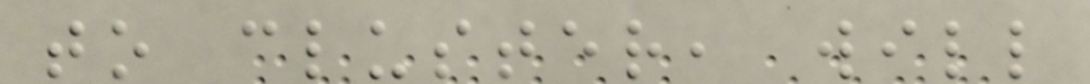to cluster, will
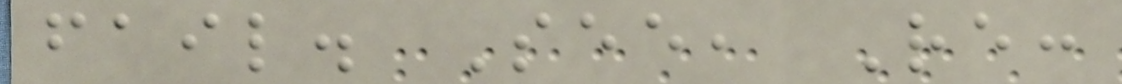fail. See, Re:
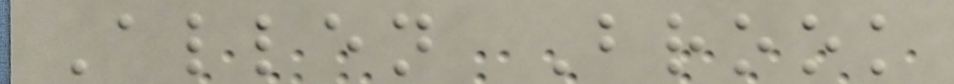Allen Brook
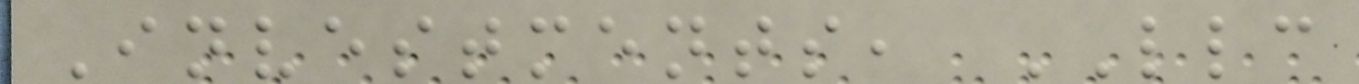Investments, LLC
